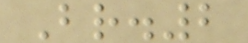Br.2
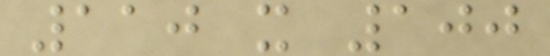110 x 100
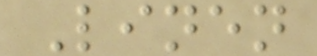Linen
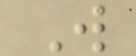W
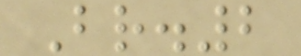Br.2
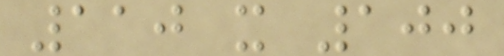110 x 100
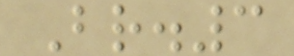Br.3
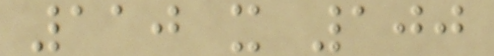110 x 100
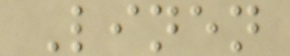Linen
